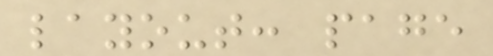layout: page
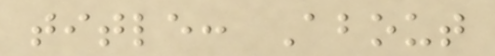title: About
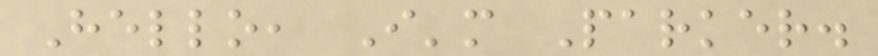Hello, I'm Parker.
